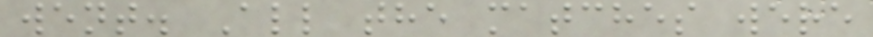went. All the matches were
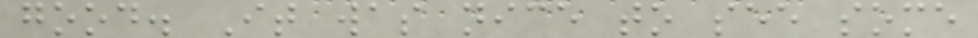good. It was nice to see some
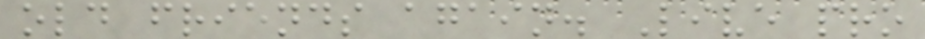old friends again. Live pro
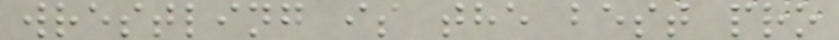wrestling is the best pro
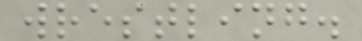wrestling.
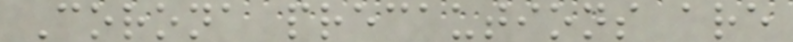Corona precautions are
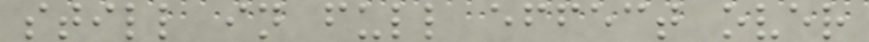still in full effect over
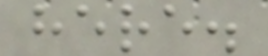here.
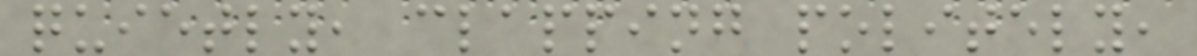quietly, clapping politely,
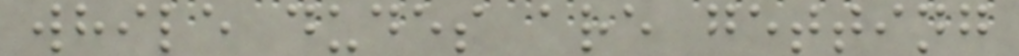while dudes are getting
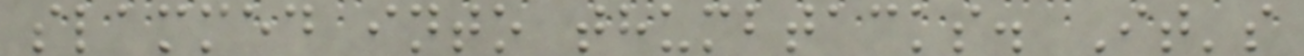slammed into thumbtacks. It's
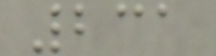231
